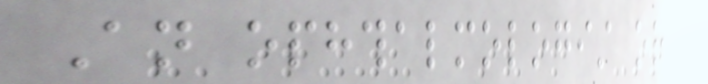An ophthalmologist or
